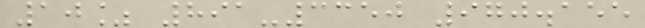10% 891-3350 970.155
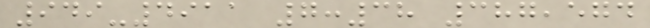949-4911 7:38 387,574
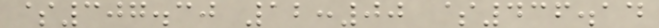$307.30 12:00 $436.14
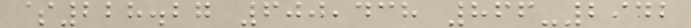$228.27 600,438 866-2942
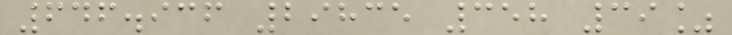646.936 29835 358 39%
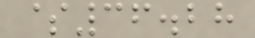$36.28
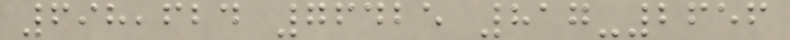698,624 76425 817-2656
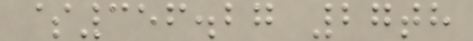$356.27 27th
